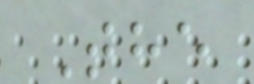The
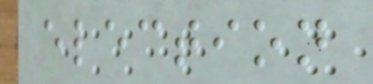election
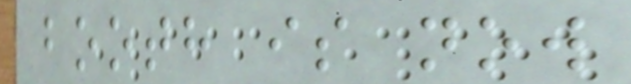booth is now
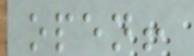open!
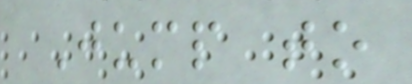Jump to
